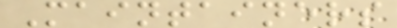Maintainers
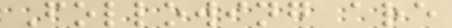Following are
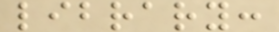library:
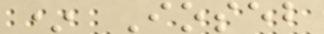* Ioseb
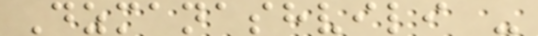Dzmanashvili -
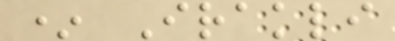* Irakli
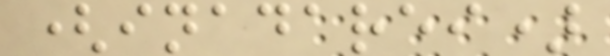(inadarei)
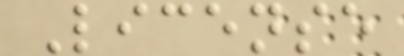License
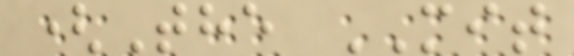(The MIT
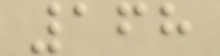168
